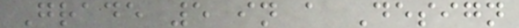Grade 5 in a Design
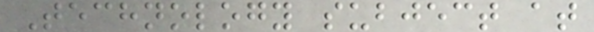Technology subject at
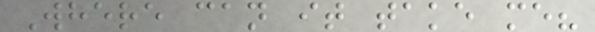Where can it take me?
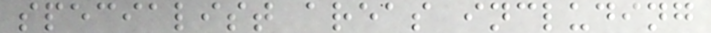specialist areas including
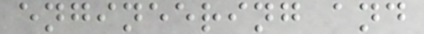engineering and
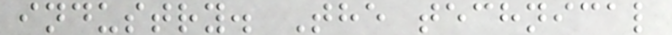industry. The technical
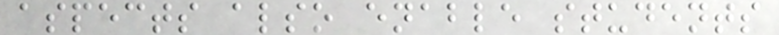aspects also enable students
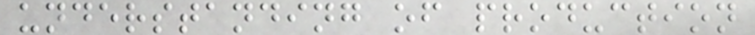understanding of production
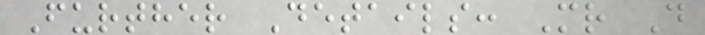Further Details: Mr D
